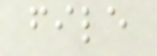file
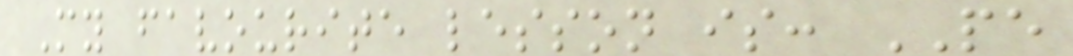My favourite lesson is: PE
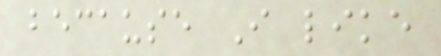because I like
